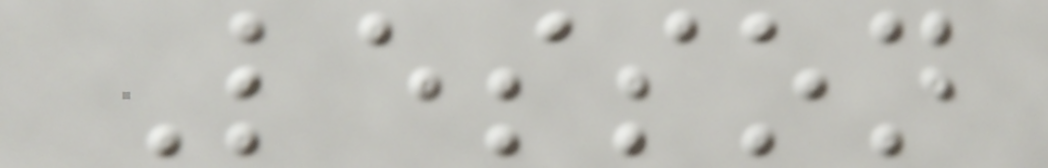Lesson
